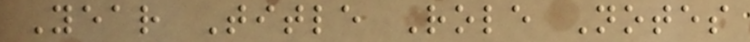Year Title Role Notes
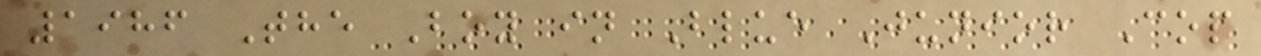1986 The Boy in Blue Junior Cop
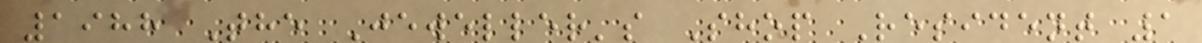1988 The Jeweller's Shop Resident 1
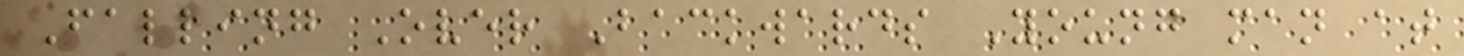Falling Over Backwards Young man at
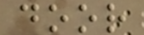door
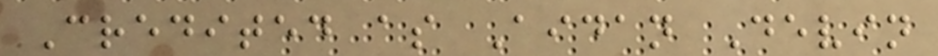Credited as Aidan Devin
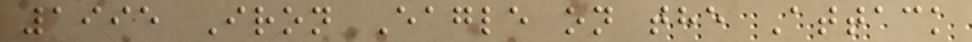1995 Iron Eagle on the Attack
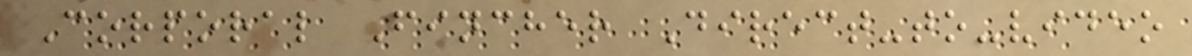Corporal Fincher Direct-to-video
